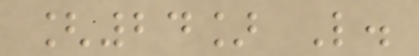[24] L.
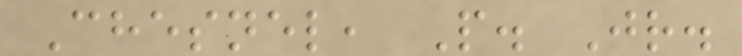Chesnel, P. Jr.
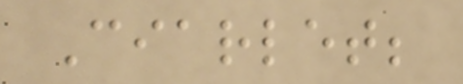Ciarlet;
